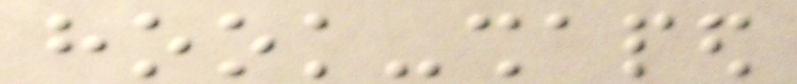hook-shaped
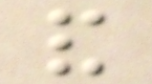and
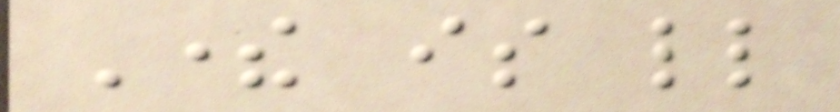There is little
